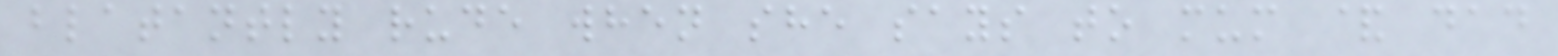blatantly rude when she says to mum & dad
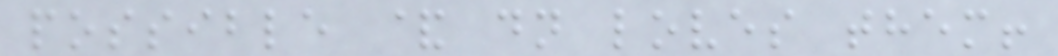possible & dn loves them!
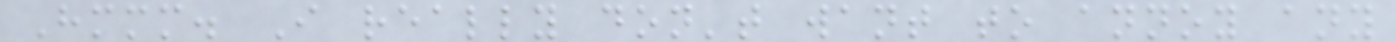Hmmm. I really don't want to annoy any
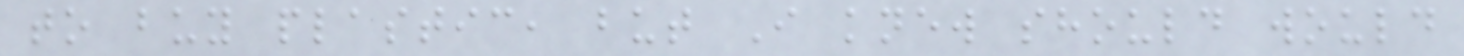to buy plastic, but I knew should would
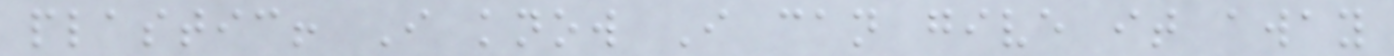plastic! I know I can give it away
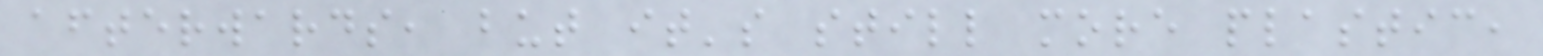afterwards, but it's still more plastic,
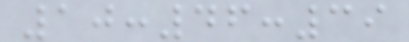10:46:39
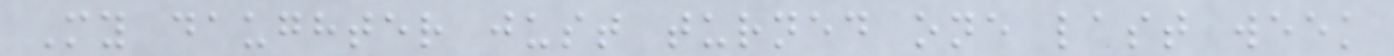My daughter just turned one last week
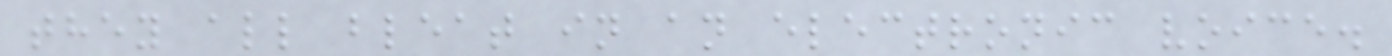they all bleat in an electronic voice.
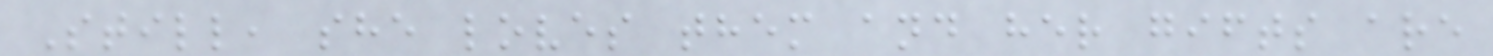Still, she loves them and her gifts are
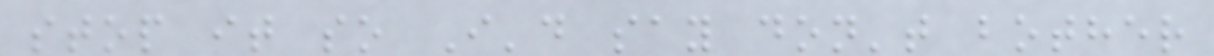stop it so I'd say don't bother
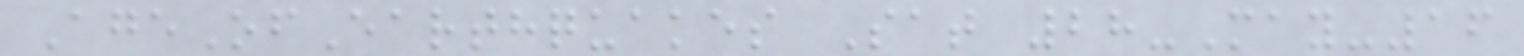AgeOfEarthquakes Sat 28-May-16
